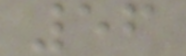56
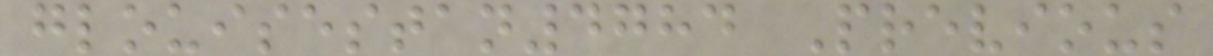glouisestan4784 Previous
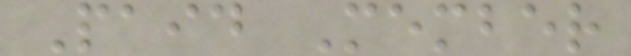Paid Member
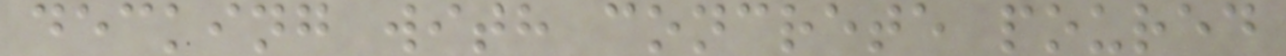decking with concrete poured
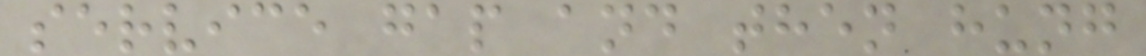service gap and then hung
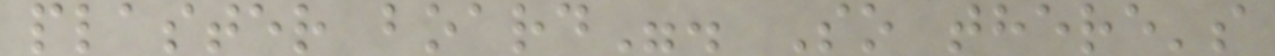plaster board". So there's
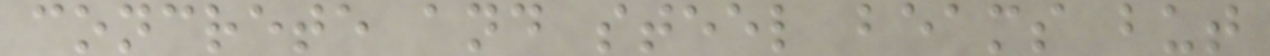concrete and steel beams but
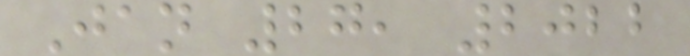Jan 27, 2022
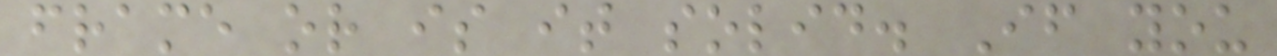frame or is it solid. If you
